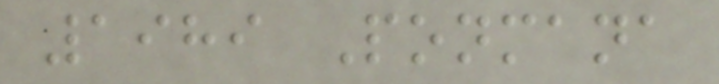1989 Ponmana
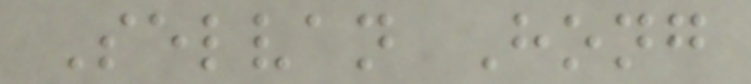Selvan Hong
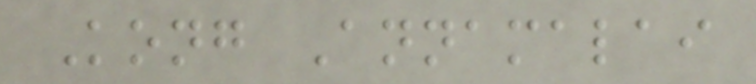Kong Annamalai
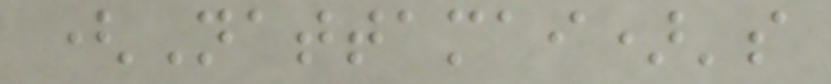(Nattamai)'s
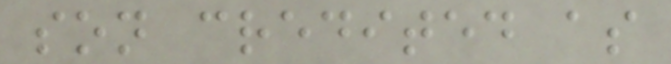son credited as
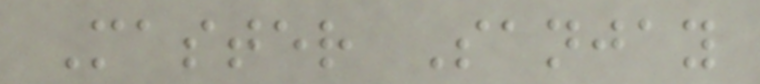Master Sanjay
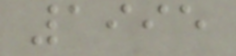1995
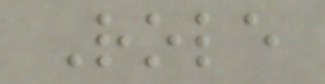Role
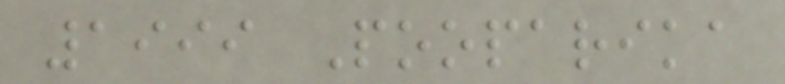1999 Pooparika
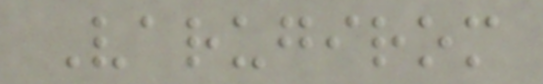Varugirom
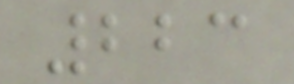223
